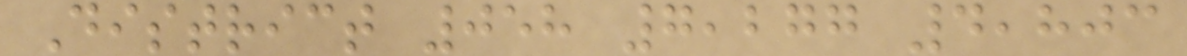District 058 7,277 4,803
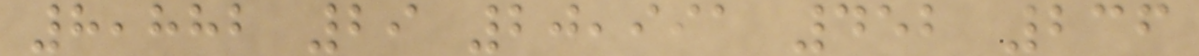8,882 29 20,991 452 236
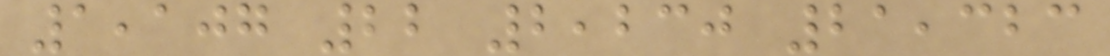1,107 22 2,230 21,323
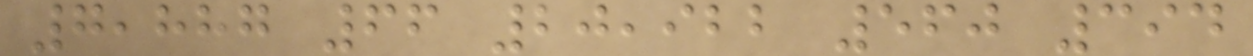7,887 66 20,922 560 394
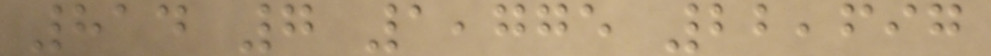814 7 1,775 22,697
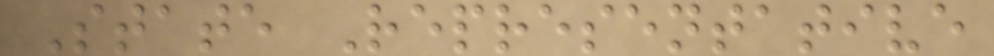State Representative
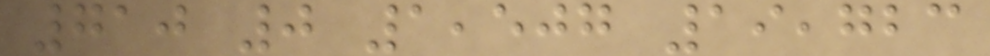710 0 1,507 19,723
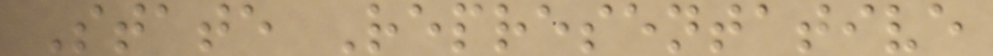State Representative
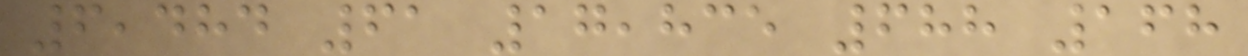6,484 61 17,835 688 168
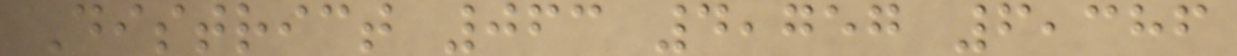District 063 4,757 6,386
